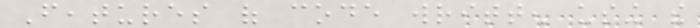Features of code written using the
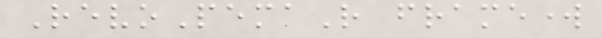RevoPemaR framework
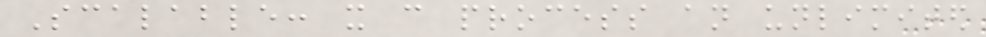Scalable: it can process an unlimited
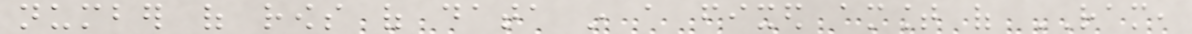number of rows of data in a fixed amount of RAM,
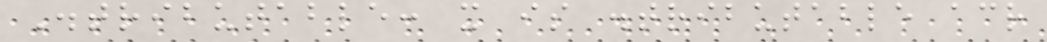Distributable: it is distributable across
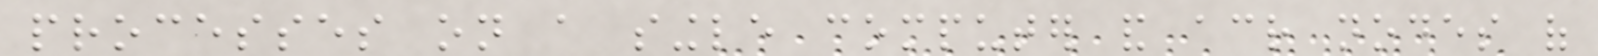processes on a single computer and across nodes of
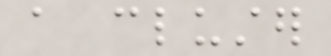a cluster
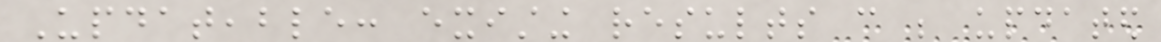Updateable: existing results can be updated
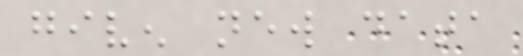given new data
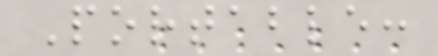Portable:
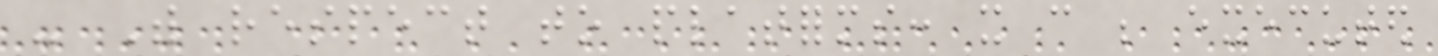- With respect to platforms: it can be executed
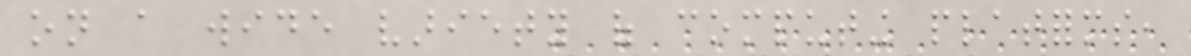on a wide variety of computing platforms,
